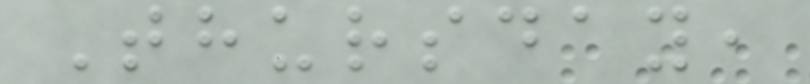Thursday,
